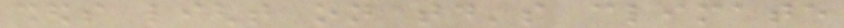sheds light on today's climate
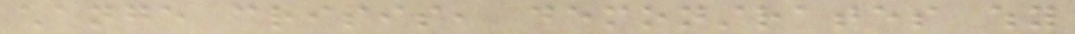change crisis, demonstrates why
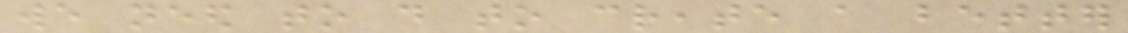we need to do to create a better
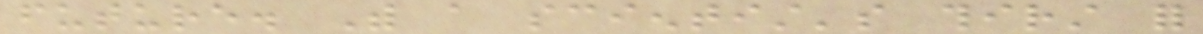future. With a scientist's thirst for
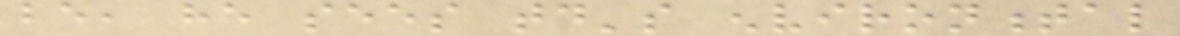be, he sees today's environmental
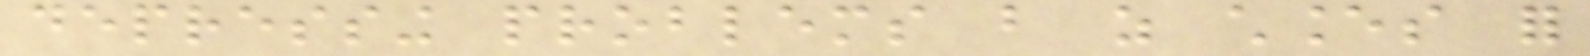depressing problems but as chances for
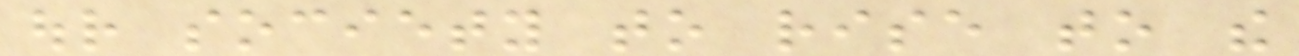our society to rise to the
